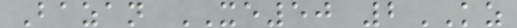Bazan XE50 2KZ
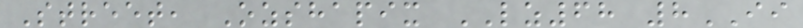Street, Ozshapix LZ68 8II
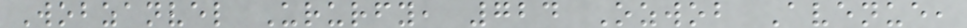Wobzanvel Ururfy, 724 Ozwob Avenue,
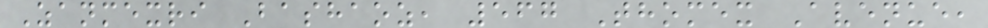Zanmexri Bashaoz, 567 Thomex Avenue,
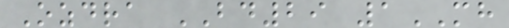Ozdra BD29 1MH
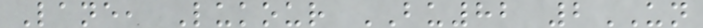Lane, Lukour BU82 2UN
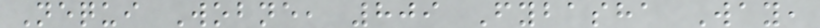Nequi Wobne, 809 Fybasha Way,
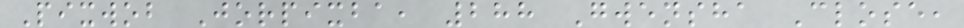Pixwob Jorpixba, 288 Gwensha Close,
